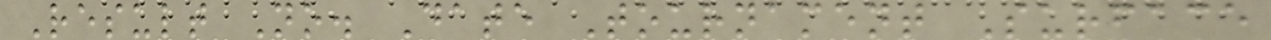Result No. Date Tournament Surface
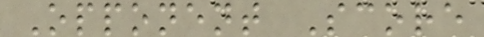Opponent Score
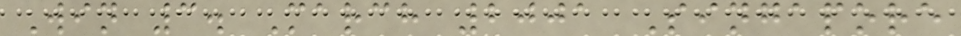Win 3. March 2001 Singapore
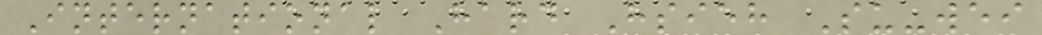International Hard Hsieh Su-wei
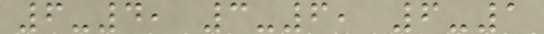6-4, 3-6, 6-1
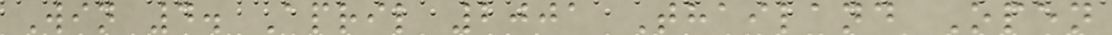Win 4. April 2001 Thailand Open
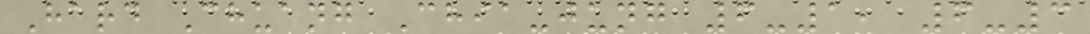Hard Chuang Chia-jung 6-1, 6-3
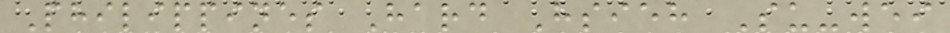Philippines Hard Hsieh Su-wei
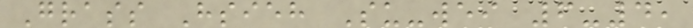Grass Hsieh Su-wei 6-4,
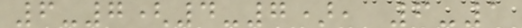6-7(4-7), 6-1
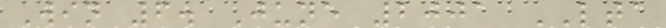Win 6. June 2001 LTA
